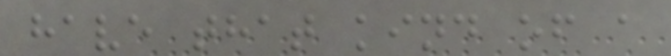have that kind of a
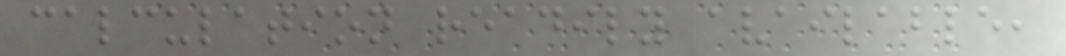calculation readily available,
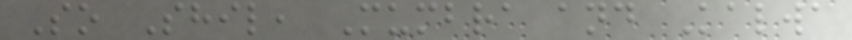So Shil, Mumbra and Kalwa
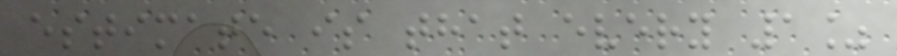estimate is that every 1%
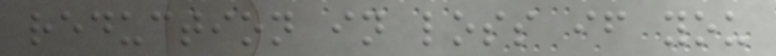reduction in loss if you
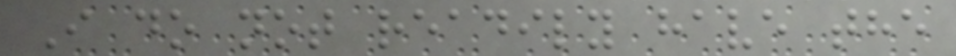I do not readily have the
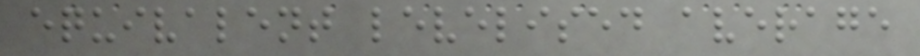equivalent levelised average
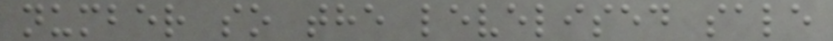number so the levelised sale
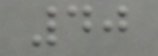40
